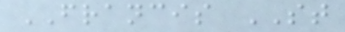FRANCIS ST
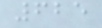625
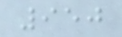950
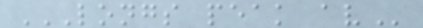LONGS PEAK AV
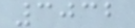3032
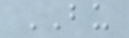BU
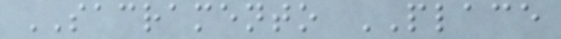SACRAMENTO PLACE
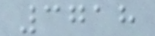3718
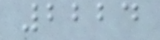2224
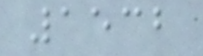1532
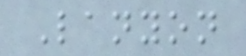Lanyon
